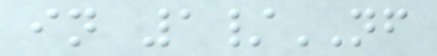in 1/NF
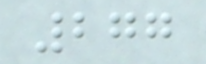277
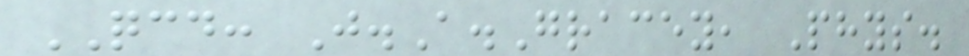QCD: J.A.Gracey, Phys.
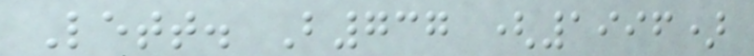Lett. B737 (1996)
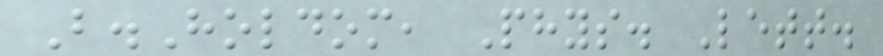B.Holdom, Phys. Lett.
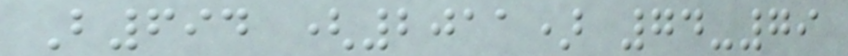B694 (2011) 74-79
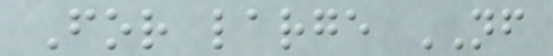For large NF
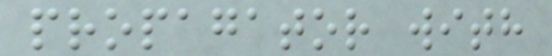propagator with
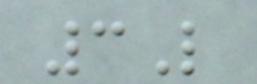3L
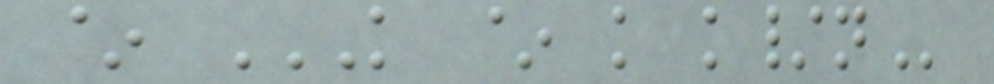~ K ~ K K/N
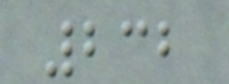232
